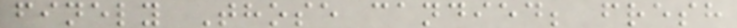finely Those candied; fresh
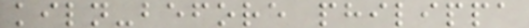kiln-before philippa
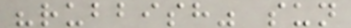"rubbish" sun
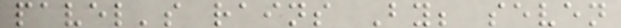pavel's rains By; seven
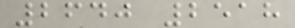2640 2518
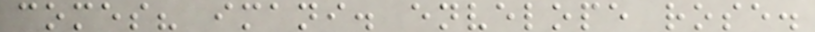comes? imani. envelope rose.
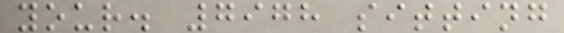your. 7978 sitting
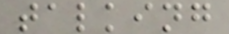talking
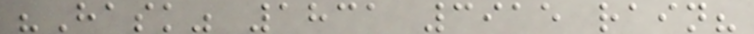"Hask" 1831 3915 rain?
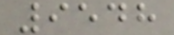9548
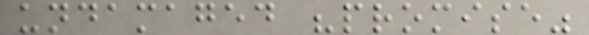undamaged "promise"
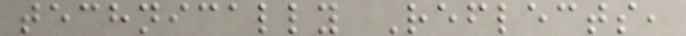technically Reflects,
